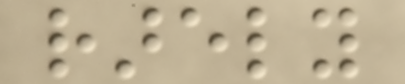rarely
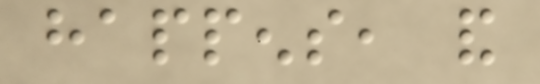happens, and
